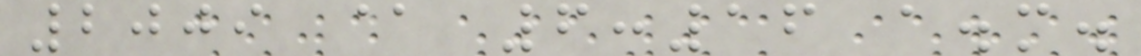2009 @ 6:16 a.m.
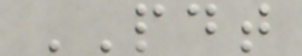PDT
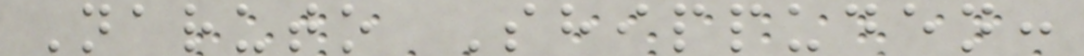Naruto Shippuden:
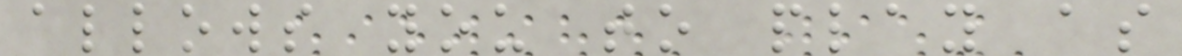allows you to play as
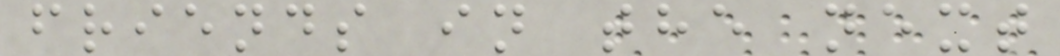friends in the next
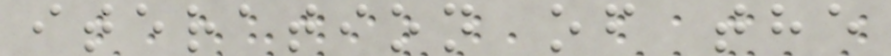iteration of the
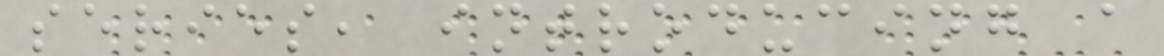series, introducing a
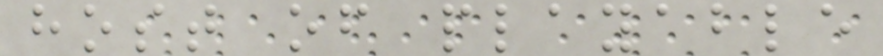host of playable
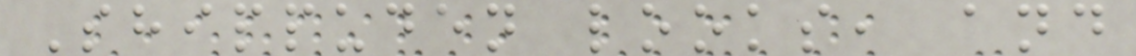Shippuden looks, and
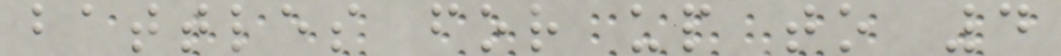battles for up to 4
